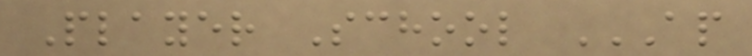Player School AP
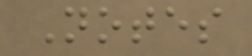Notes
